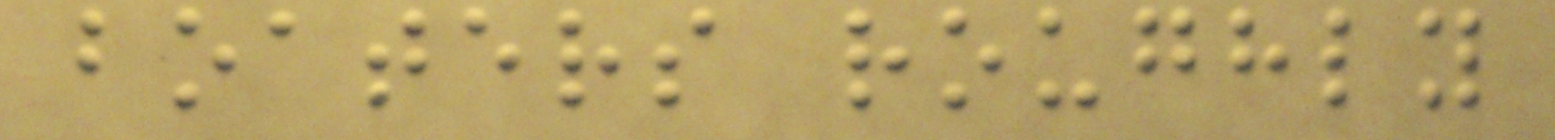boaters roughly
